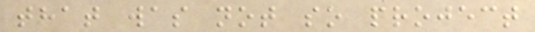that was not so project
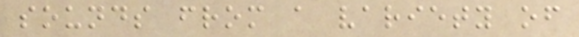sounds from a variety of
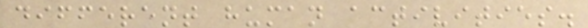different human activities.
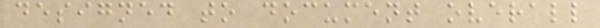designed to document overall
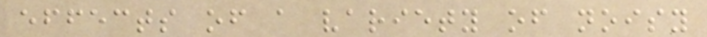effects of a variety of noisy
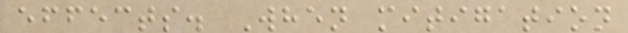effects. When mitigation
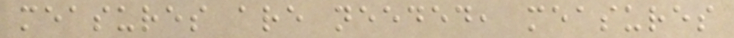measures are needed, measures
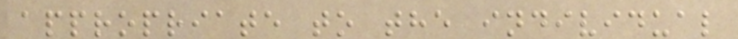appropriate to the individual
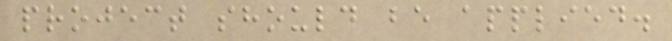project should be applied.
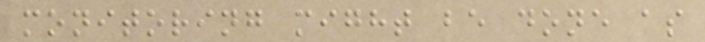monitoring might be done as
